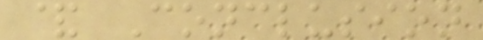& Conclusion
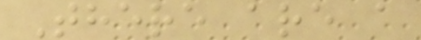There are a
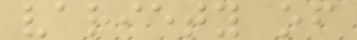variety of
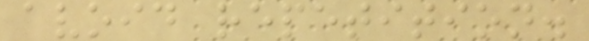avoid repetition.
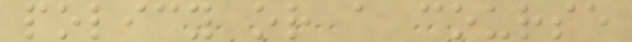policy or a course
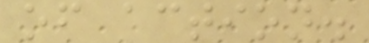of action.
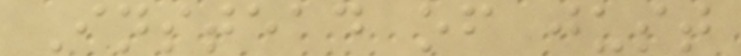Instead of just
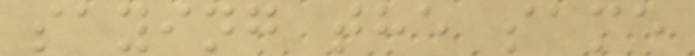saying the same
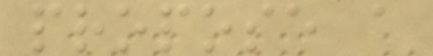propose a
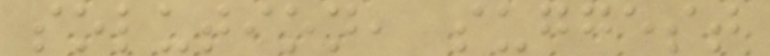solution, suggest
